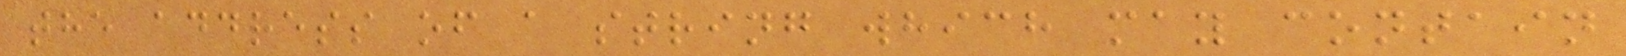the address of a string which may contain
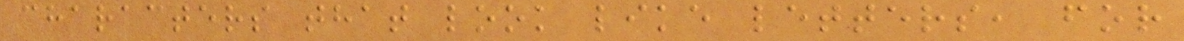characters that look like letters, for
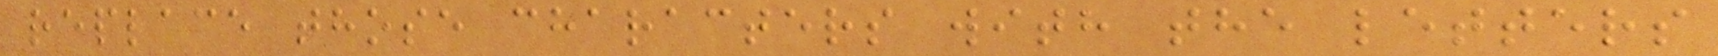replace those characters with the letters
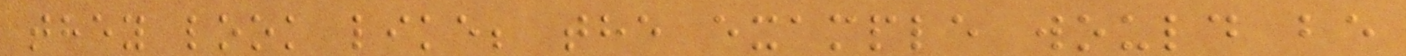they look like; the example would be
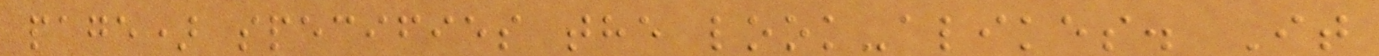page) specifies the look-alikes. It
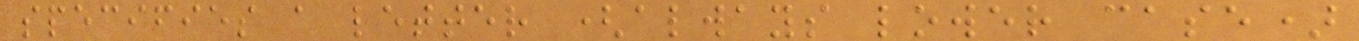specifies a letter (always lower case)
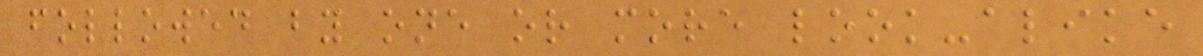followed by one or more look-alike
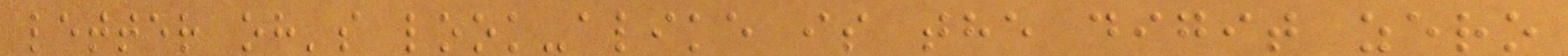letter oh's look-alike is the digit zero
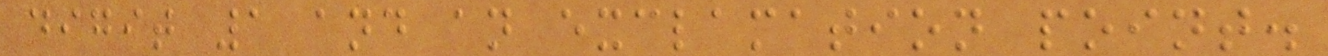digit 1 and an exclamation point.
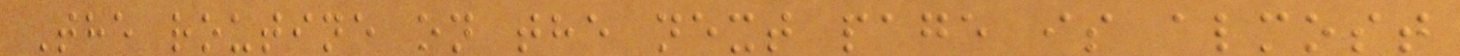The routine on the next page is almost
